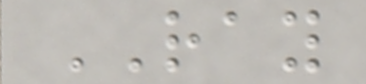RAY
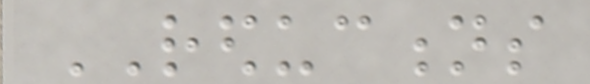REDUCTIONS
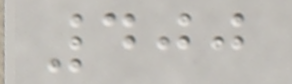400
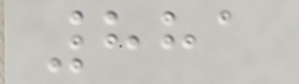881
